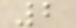2
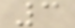3
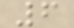6
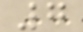7
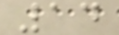14
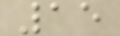15
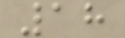18
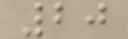20
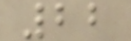22
